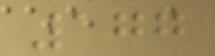177
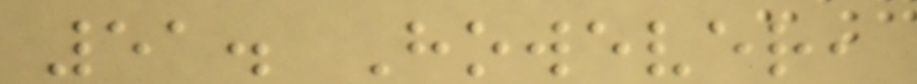51. However,
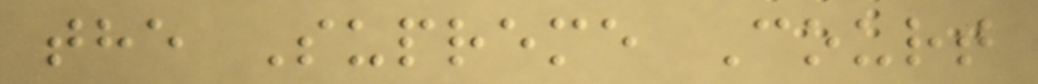the Supreme Court
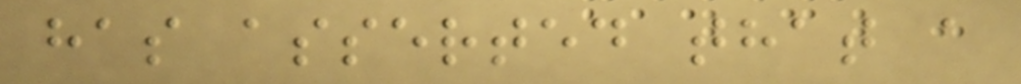has asserted that a
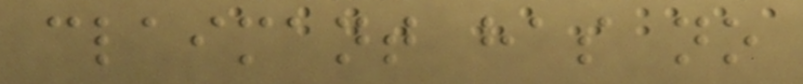claimant has no
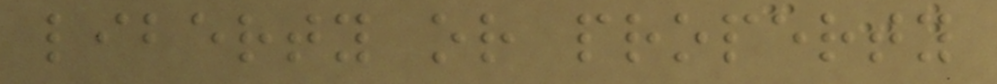liberty or property
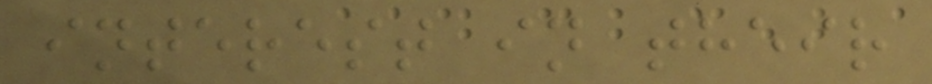interest in their
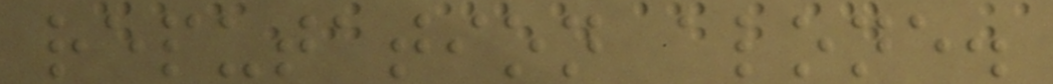reputation alone.
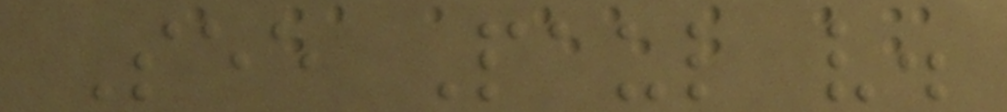See Paul v.
